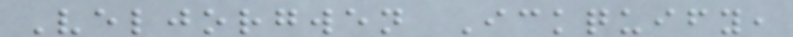Veljorgwen Ickquify,
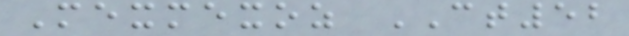Mexmexoz CT52
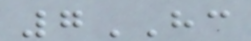7HC
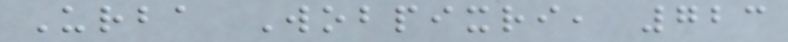Urba Wobpixri, 723
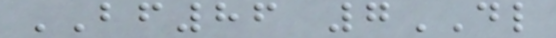BF86 7DL
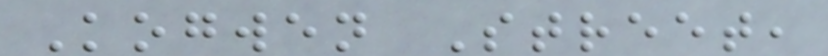Kogwen Street,
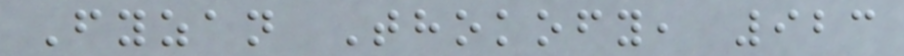Fyzan Thokofy, 923
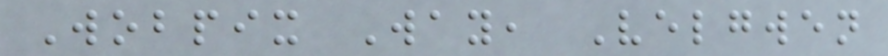Wobpix Way, Velgwen
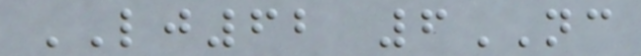LJ62 6NC
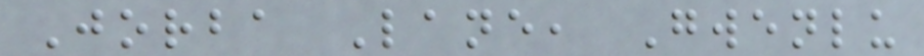Jorba Lane, Gwenlu
